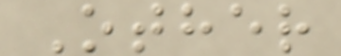Other
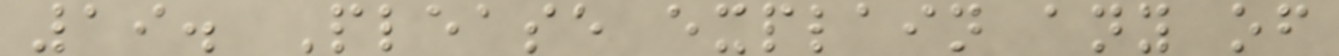19. Please explain any of
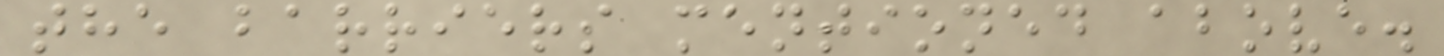the barriers mentioned above.
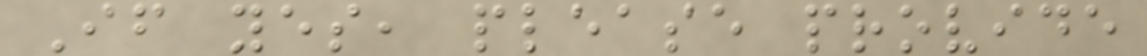If yes, please provide
